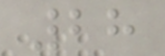28
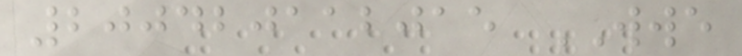200420112015 WWE
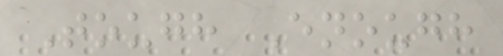Tough Enough
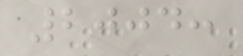2004:
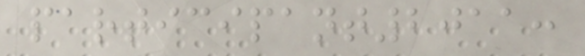participant2011:
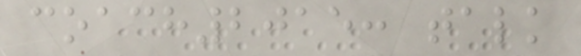coach2015: talk
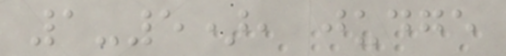1-5), judge
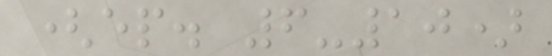(ep. 6-10)
